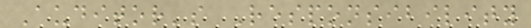Auditor's Responsibility
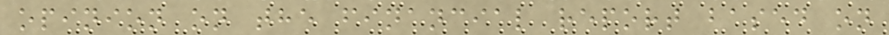opinion on the financial report based on
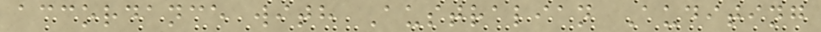accordance with Australian Auditing
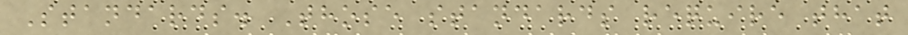Standards. Those standards require that
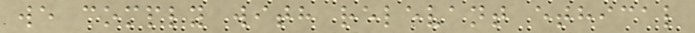we comply with relevant ethical
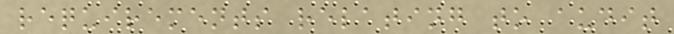requirements relating to audit
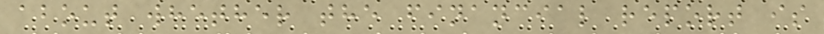about whether the financial report is
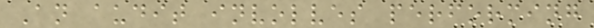An audit involves performing
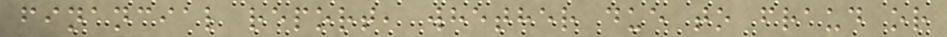financial report, whether due to fraud or
